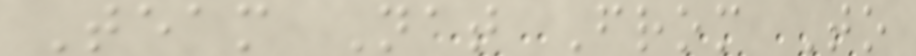Team Nat From To
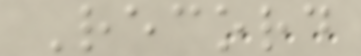Record
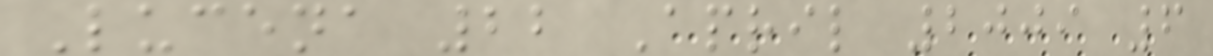Lucena 22 April 2009 6
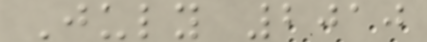July 2010
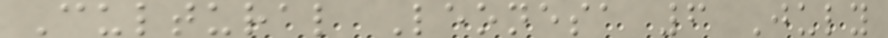Cultural Leonesa 6 July
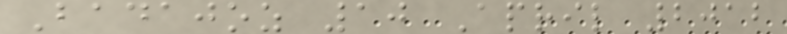Badajoz 10 April 2012
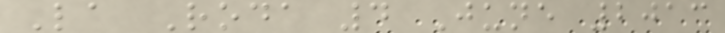La Roda 4 June 2013
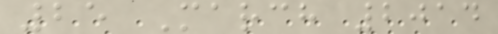25 March 2014
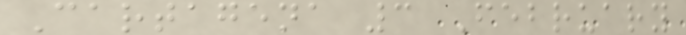Cartagena 3 February
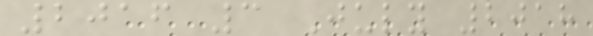2016 3 July 2018
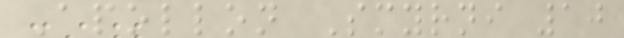Apollon Smyrni 10
